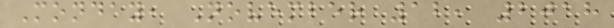Monday, November 12, 2018
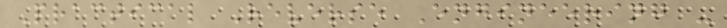Practical Reverse Engineering -
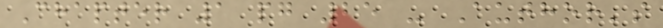Chapter 1 pg 25 - Author's
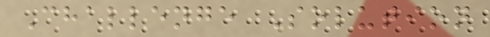Challenge Solution
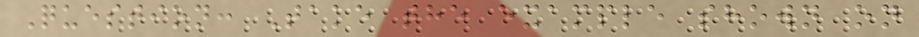Question: Take the example shown on
